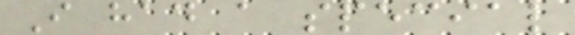I had a special
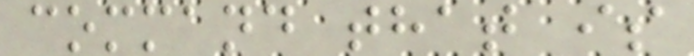command that is
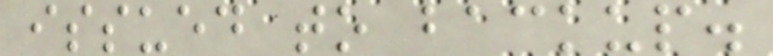issued to backup.
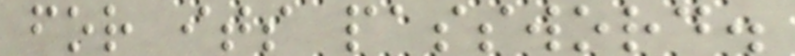for its password.
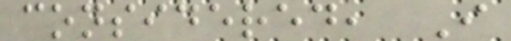considered, I
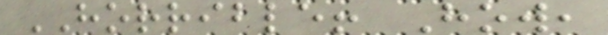HORRIBLE! How,
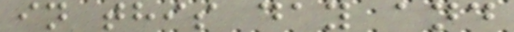in this day and
